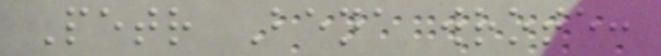Petr Bena wrote:
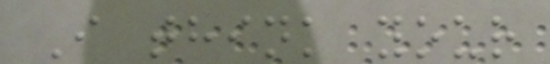I think your
